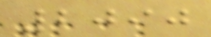2090
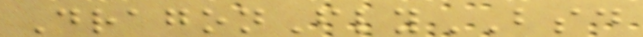DragonFlyBSD
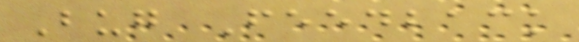Bug Feedback
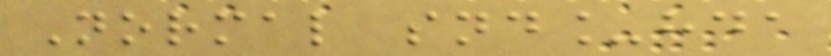Normal snd_hda
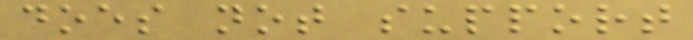does not support
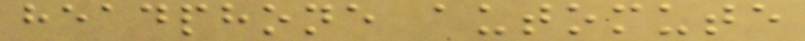headphone automute
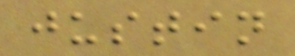justin
